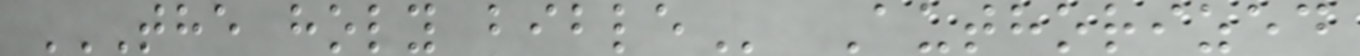THE HOLY BIBLE Authorized
